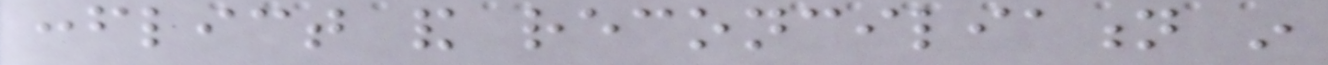conflict and reconciliation in
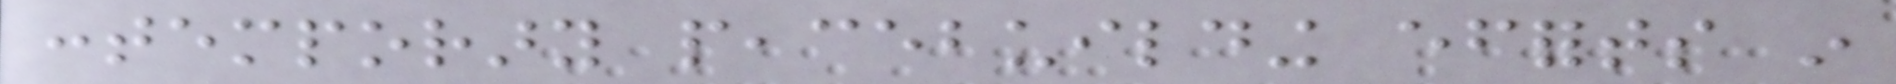contemporary peacebuilding efforts in
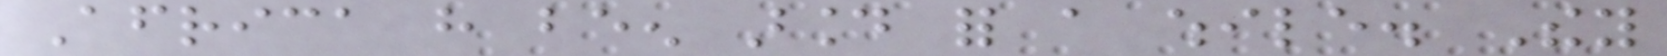Africa have been around for a while. They
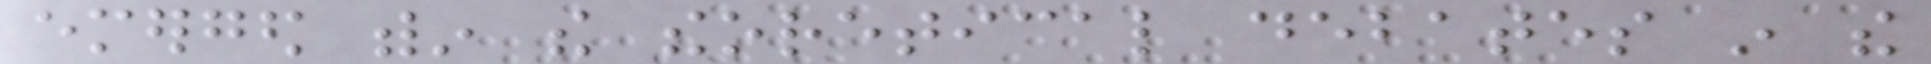emerged within the theoretical debates in the
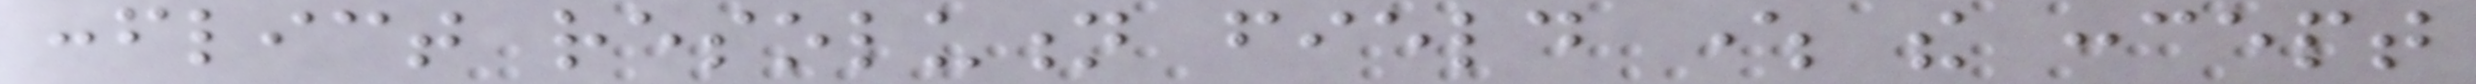conflict resolution field where the concept
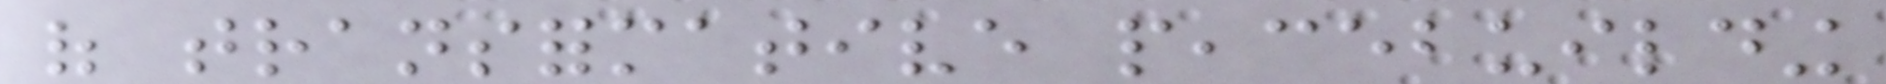of transformative peacebuilding
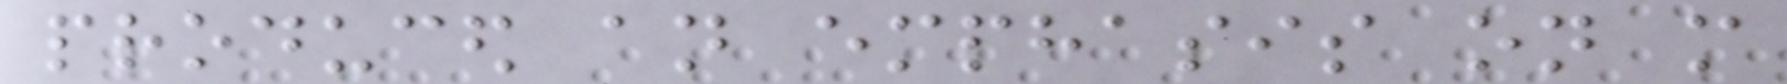produced an emphasis on more
